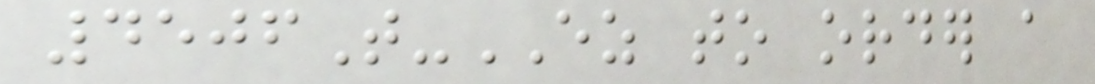4506T-EZ to order a
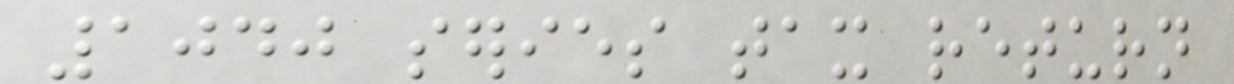1040 series tax return
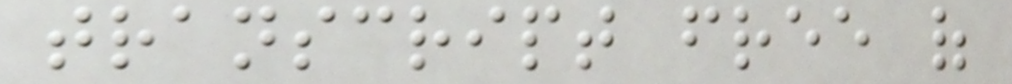transcript free of
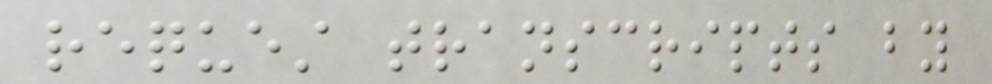request transcripts by
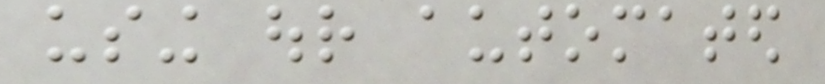using our automated
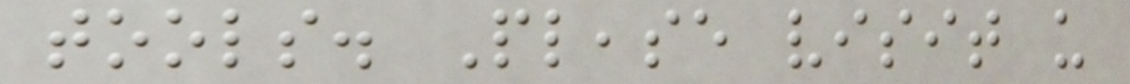tools. Please visit us
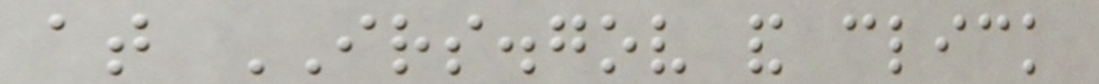at IRS.gov and click
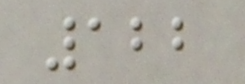122
